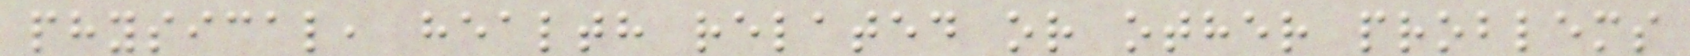physical, health related or other problems
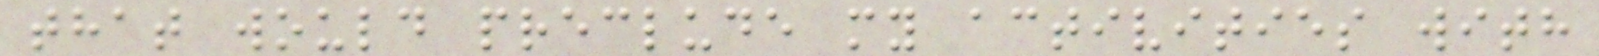that would preclude my activities with
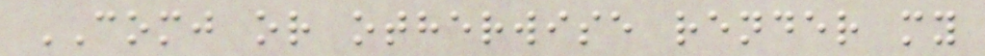COMJ or otherwise render my
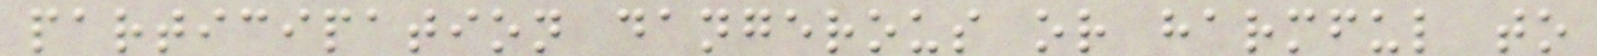participation dangerous or harmful to
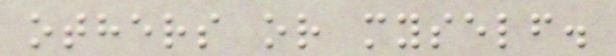others or myself.
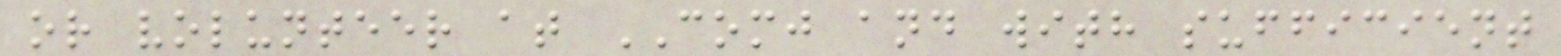or volunteer at COMJ and with sufficient
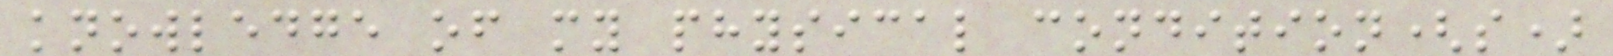knowledge of my physical condition(s)
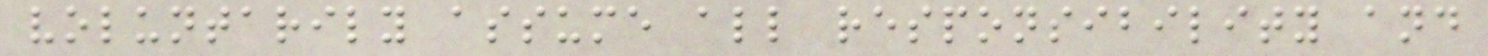voluntarily assume all responsibility and
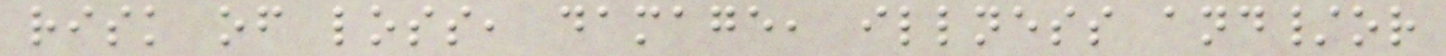risk of loss, damage, illness and/or
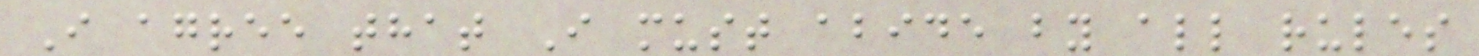I agree that I must abide by all rules
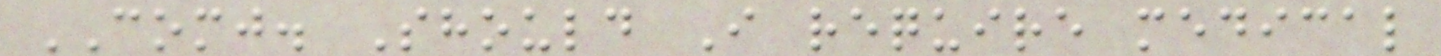COMJ. Should I require medical
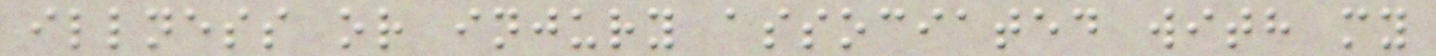illness or injury associated with my
